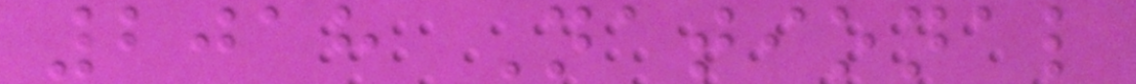2018 National
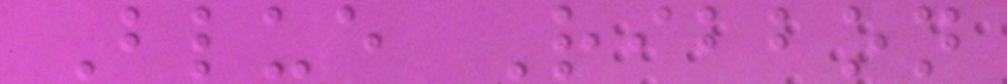Blue Ribbon
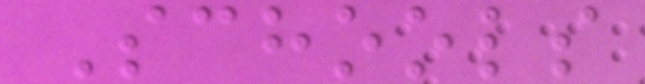Schools
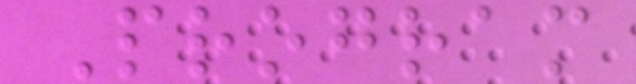Program
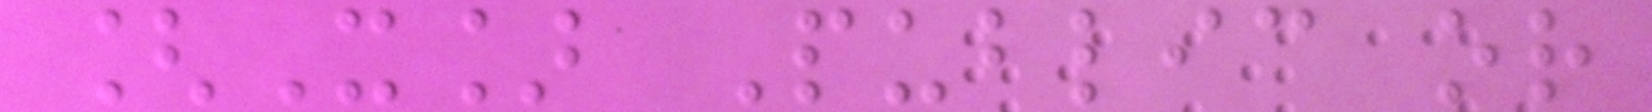[X] Public or
